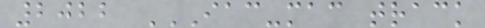2022 IAC-MAC TRACK
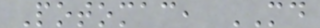Potomac, MD
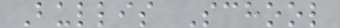Bullis School
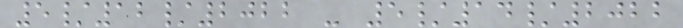5/12/2022 - 5/14/2022
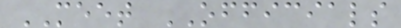MEET OFFICIALS
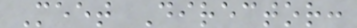Meet Director:
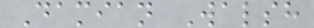Damian Walsh
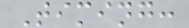Timing:
